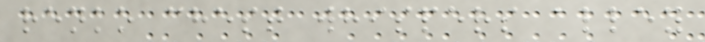renko chest whispers alley
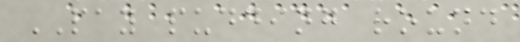PAY pudding round
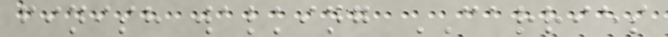finish walking CARRIES
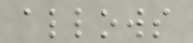allows
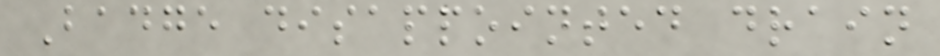Badge disappointed drain
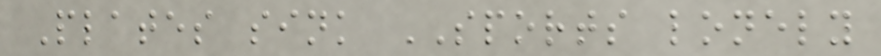Plates sink SPORTS lonely
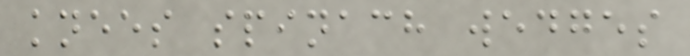knees spinach wedges
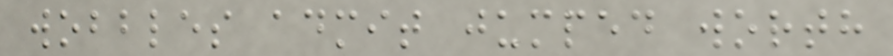wobbles admit jumped worth
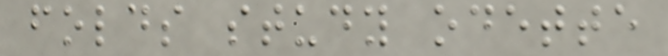folds study odette
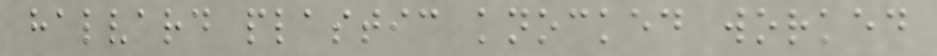halvard plastic knocked worked
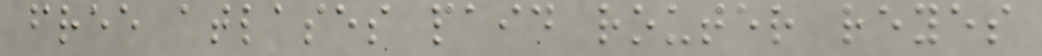free atlases paid router reyes
